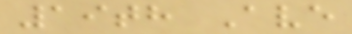19th Ave
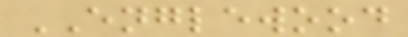ENGLEWOOD
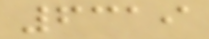6319
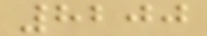8200
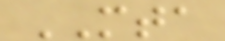MTA
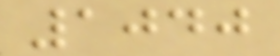1040
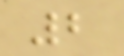2
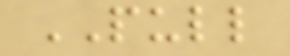PULL
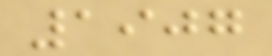1907
